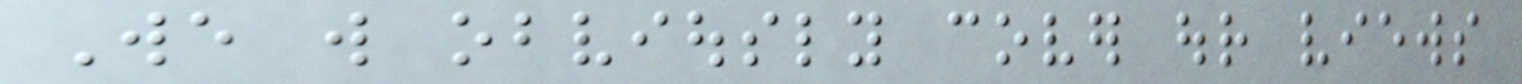We will obviously cover our views
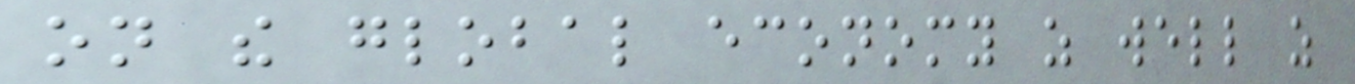on the global economy as well as
